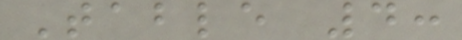Table 4:
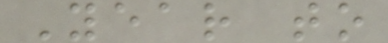Year to
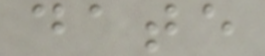date
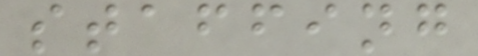staffing
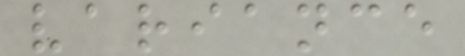variance
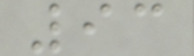93
